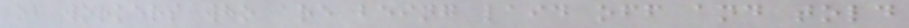of workers who are being laid off and told
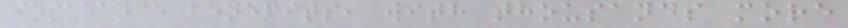insurance benefits, with thousands more
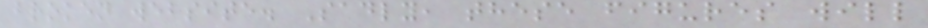broken website. Sadly, these figures will
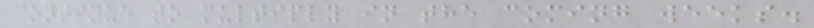continue to multiply in the coming weeks.
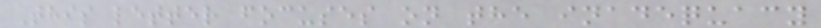This letter focuses on the inadequacy
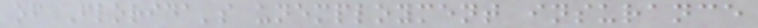of Florida's unemployment insurance
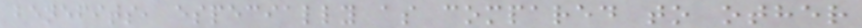benefits, especially as compared to other
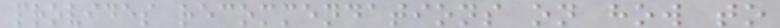provides recommendations on how to
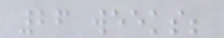26 weeks;
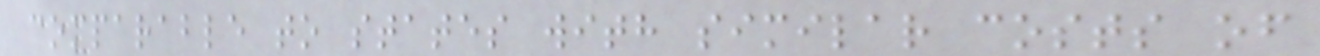comparable to states with similar costs of
